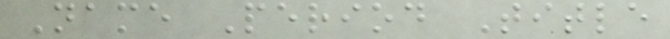Name Period Title
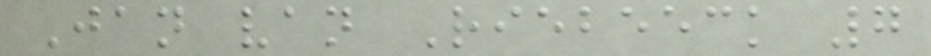Jan van Riebeeck 7
